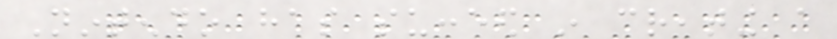Nintendo has succeed in creating a
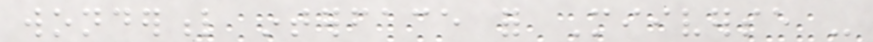wonderful interface for Miiverse -
